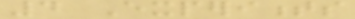4 Experiments
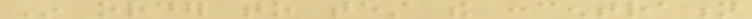In order to test the concentration
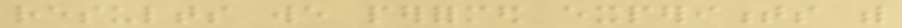results we performed experiments with
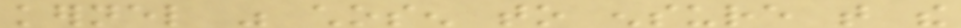kernel was chosen to ensure that the
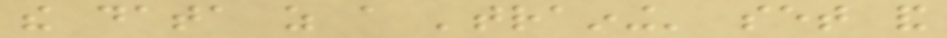the data as a 'training' set and
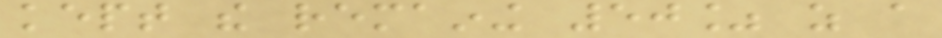kept the remaining 50% as a
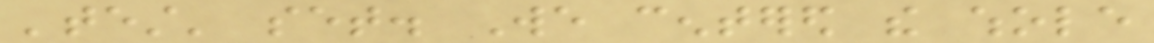'test' set. We centered the whole
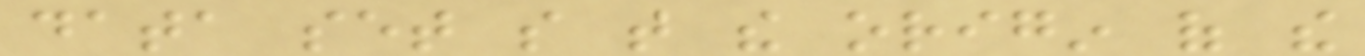data set so that the origin of the
